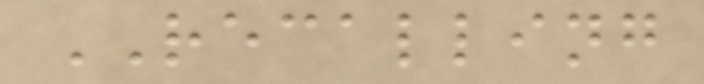RECALLING
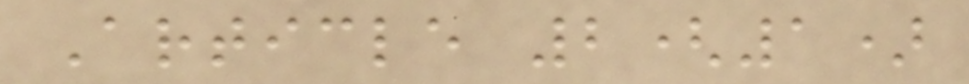Article 2(1)
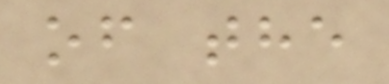of the
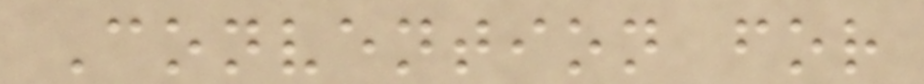Convention for
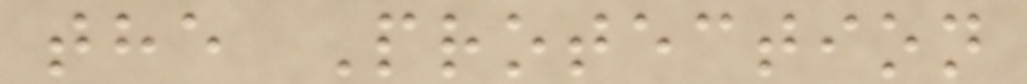the Protection
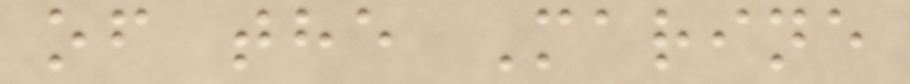of the Marine
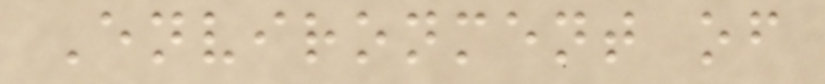Environment of
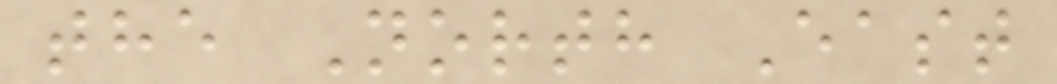the North East
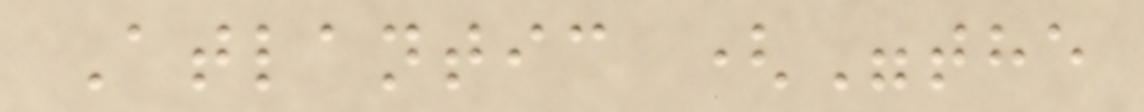Atlantic ("the
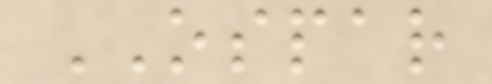OSPAR
